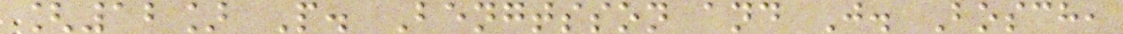[12] P. Bengtsson and J. Bosch,
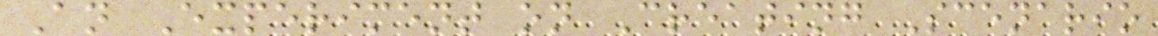An Experiment on Creating Scenario
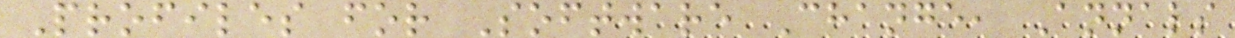Profiles for Software Change, Annals
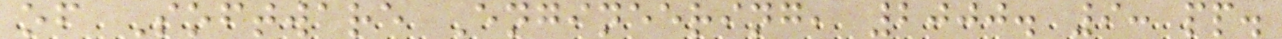of Software Engineering, 2000. 9: pp.
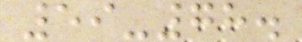59-78.
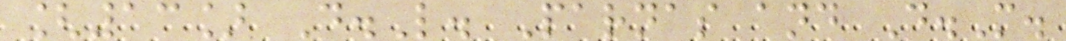[13] D.L. Parnas and D.M.
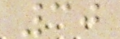30
